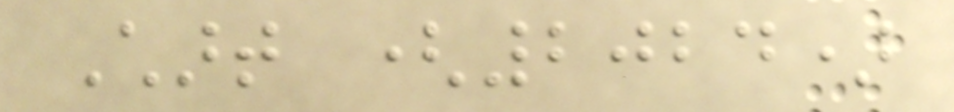Chart (2024)
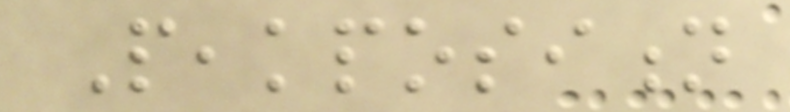Peakposition
